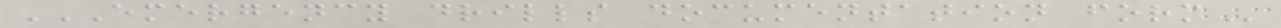EMERGENCY DRILLS DOCUMENTATION FORM
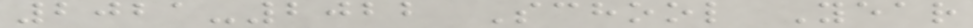2021-2022 School Year
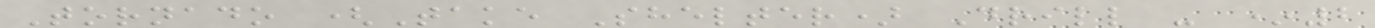Tornado (Take Shelter) Drill - *2
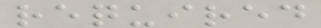required
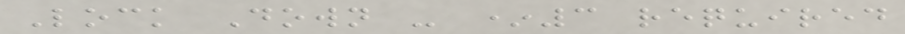Lock Down - *3 required
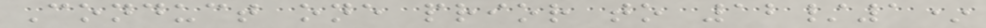Conduct one prior to 12/1*
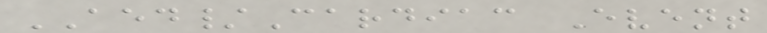AED/Cardiac Event
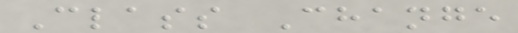Class Change
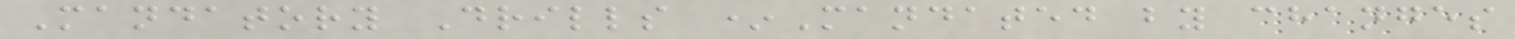Mandatory Drills *Mandated by changes
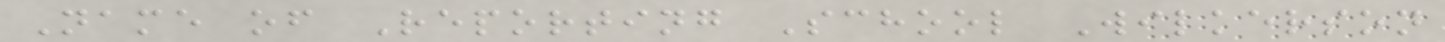Name of Reporting School Wilkerson
